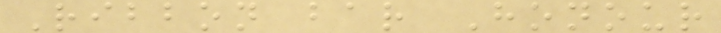Ribbon bar Honour
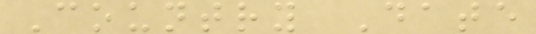Country Date
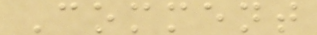Comment
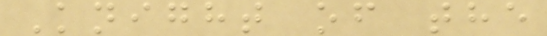Knight of the
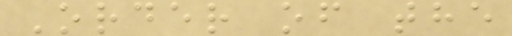Order of the
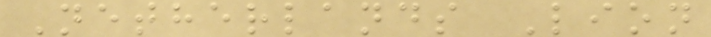Netherlands Lion
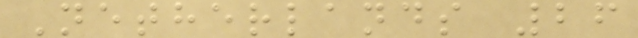Netherlands 26
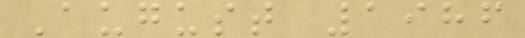August 1986
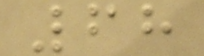68
